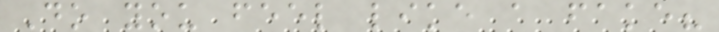Do you feel like a fake?
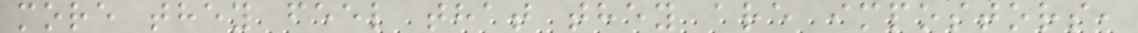more they feel that they are impostors,
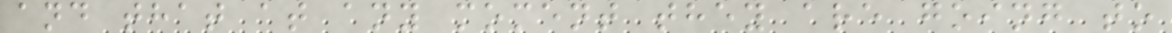and that at any moment they are going to
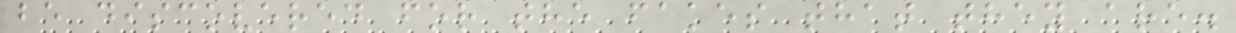be discovered for the fakes that they are.
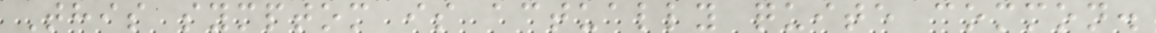This symptom is actually quite common.
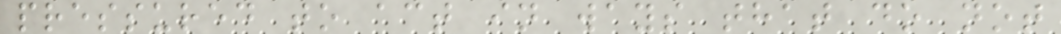pressured to act in ways that do not
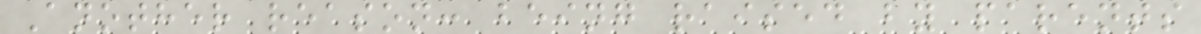Another reason: being raised by parents
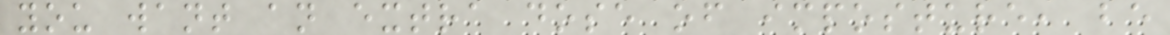you want an extra dose of imposture, be
